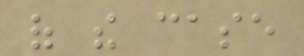of the case
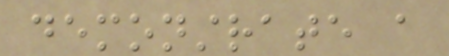demonstrate a
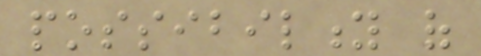possibility of
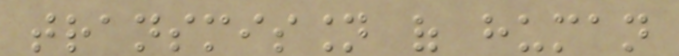transmission of human
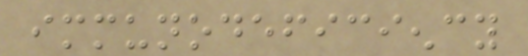immunodeficiency
